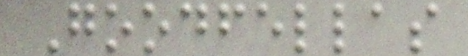Goodfellas
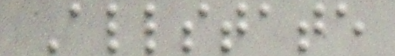Allstate
